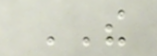THE
